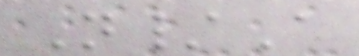N/A
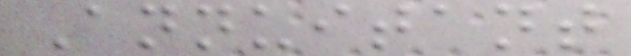Annuitant
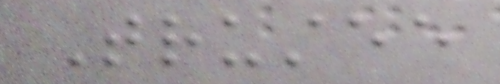Trustee
